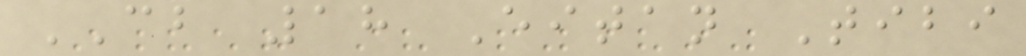CB 18 Eitan Tibi
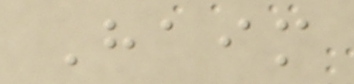Haim
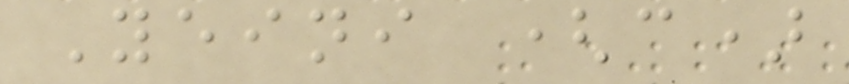Yeini (c)
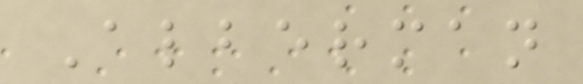Alberman
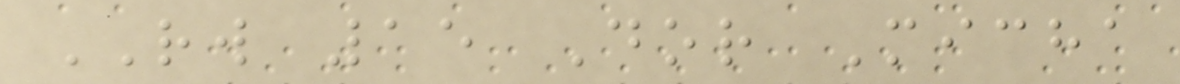RW 15 Dor Micha
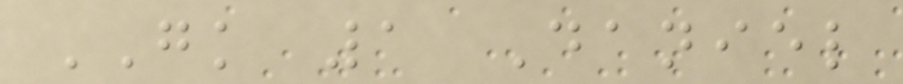GK 1 Daniel
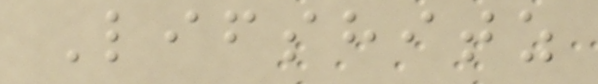Lifshitz
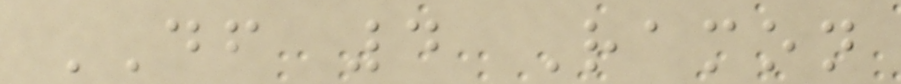DF 4 Ramon
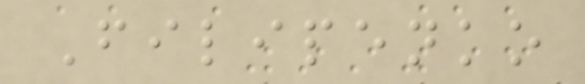Filipenko
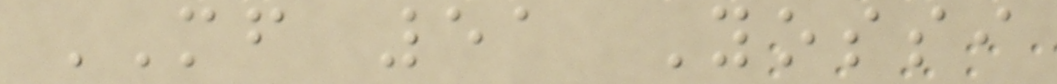MF 51 Yossi
